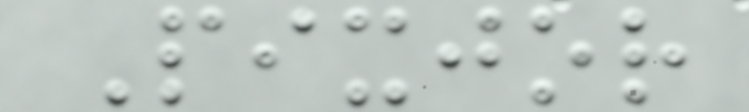Pixjor
